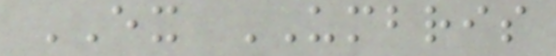EX UMBRIS
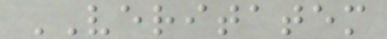VERITATEM
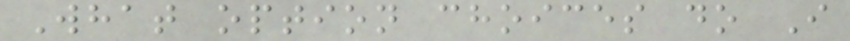What option choices do I
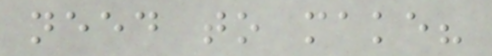need to make?
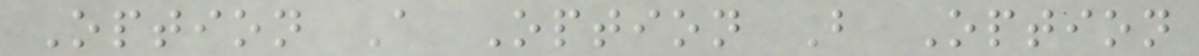Option A Option B Option
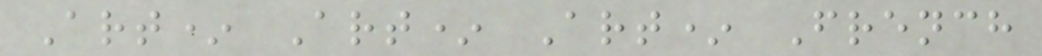Art* Art* Art* French
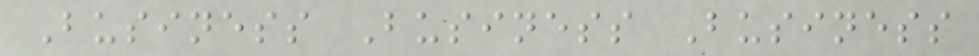Business Business Business
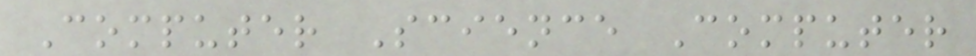Computer Science Computer
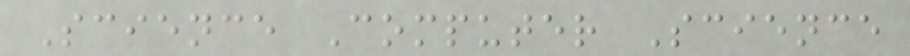Science Computer Science
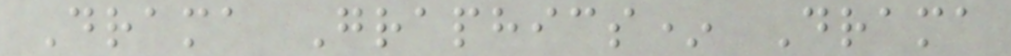Drama Graphics* Drama
